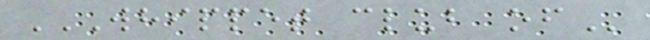WHIPPET CLUB OF
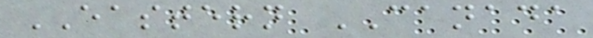EASTERN CANADA
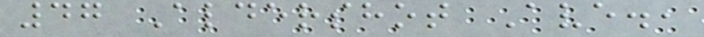47 Aldershot Ave.,
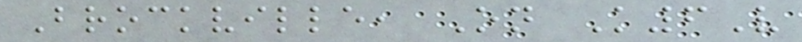Brockville, On K6V
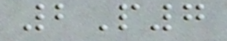2P7
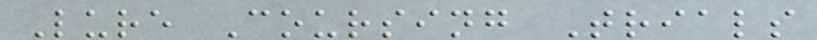Lure Coursing Trials
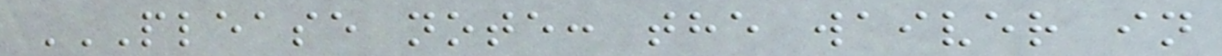PLEASE NOTE: THE WAIVER IN
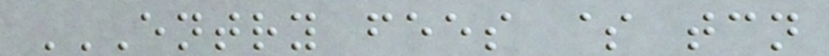ENTRY FEES $ TCN
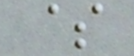$
